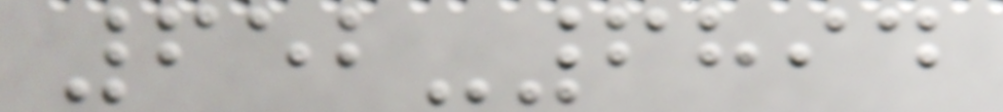652-6894
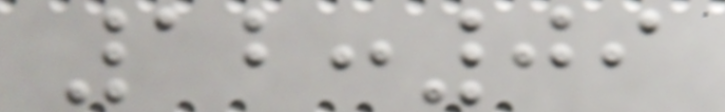12:09
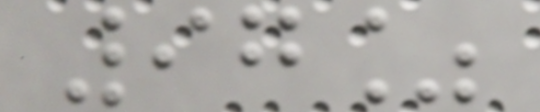97%
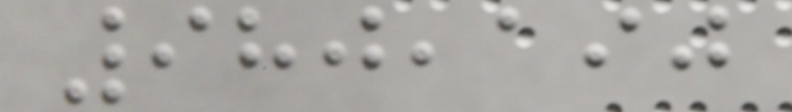980,190
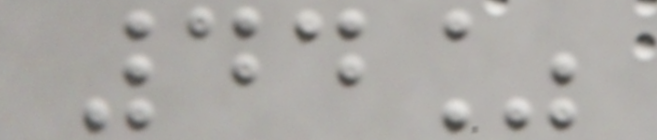44%
